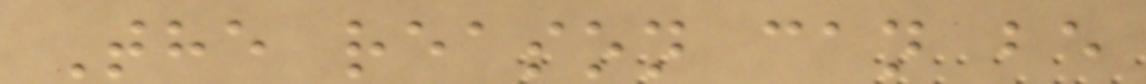The reason can be
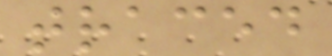traced
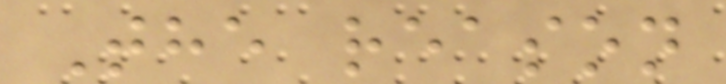The reason
